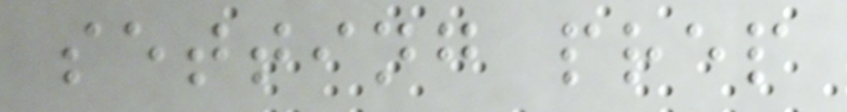setting prep
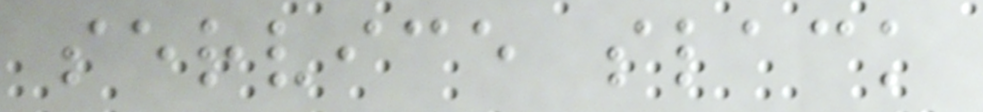service slack
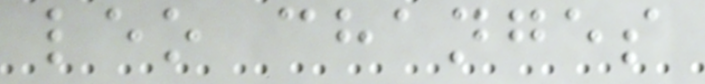leo changes
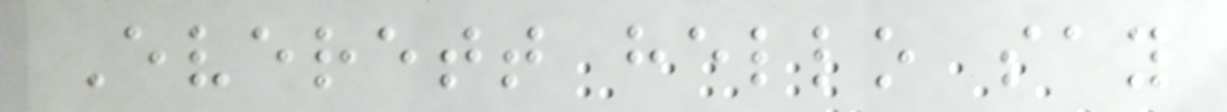Everett hello say
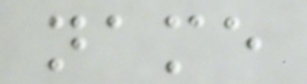name
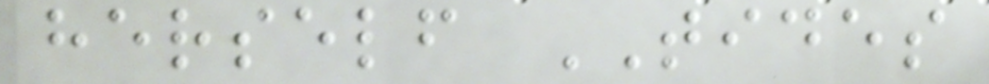herself TIDES
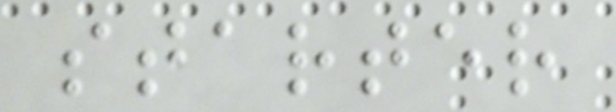starter
